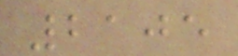2105
